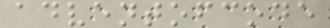adventofcode
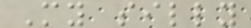My silly
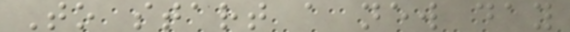To start a new day
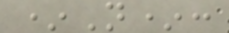*N*:
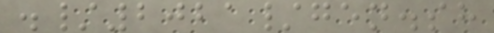./2021/gen.sh
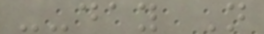--day N
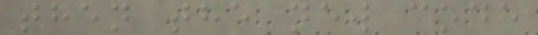then the new code
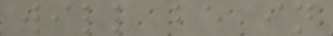will be in
